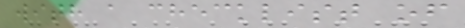with a checklist of
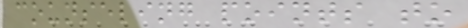counseling points to
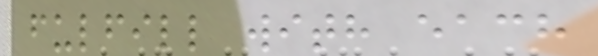fulfill with each
